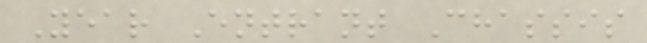Year Entrant Chassis
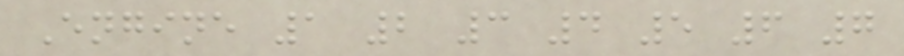Engine 1 2 3 4 5 6 7
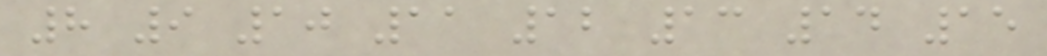8 9 10 11 12 13 14 15
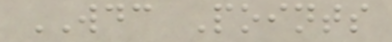WDC Points
